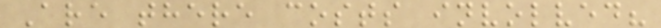Are there costs involved?
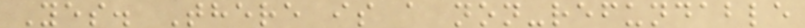Yes. There is a non-refundable
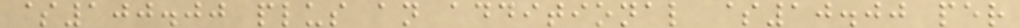$100.00 plus an additional $10.00 per
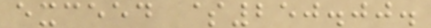exceed $250.00.
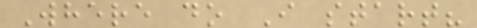Where do I start?
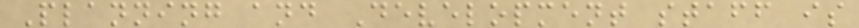Planning and Development staff is
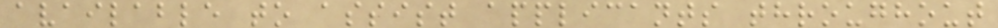available to assist applicants throughout
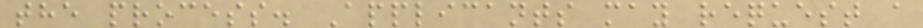the process. Applicants may request a
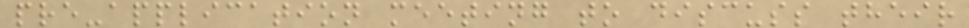pre-application meeting to discuss their
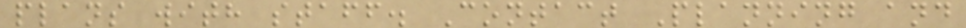plans with staff. Contact Planning and
